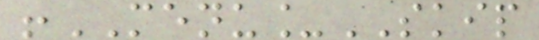!MENU_SKIP
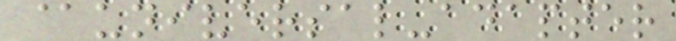@universal-adapter
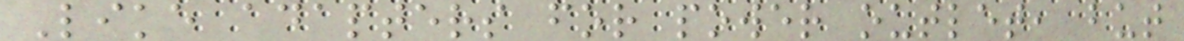Like adapters for power outlet, but
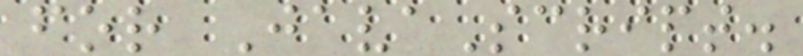for JavaScript.
